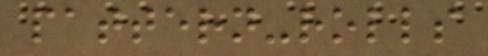pattern-rolls
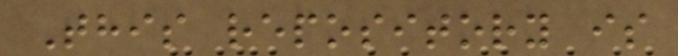This repository is
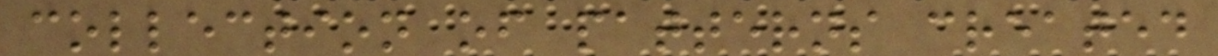collection of patterns created
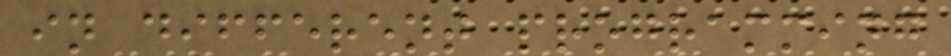in different programming
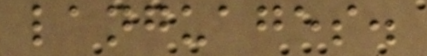languages.
